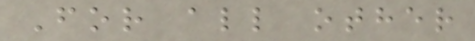For all other
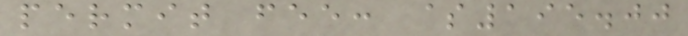permit fee: $195.00
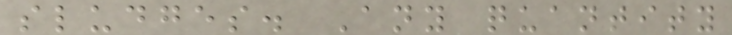sludges. Any quantity
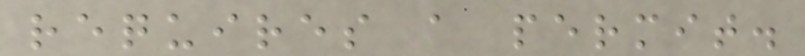requires a permit.
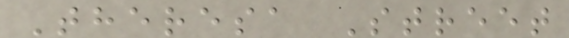Theresa Street
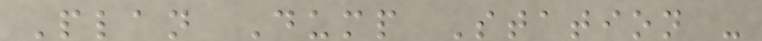Plan Dump Station -
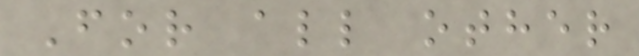For all other
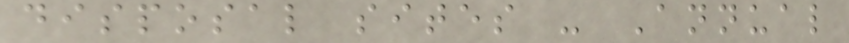disposal sites - Annual
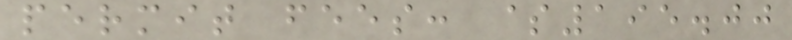permit fees: $195.00
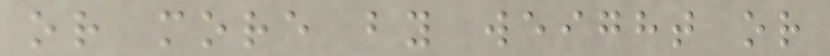or more by weight or
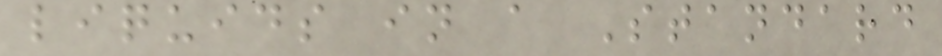liquids in a Standard
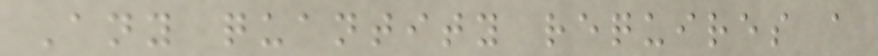Any quantity requires a
